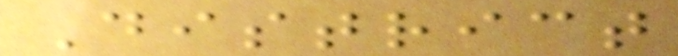District
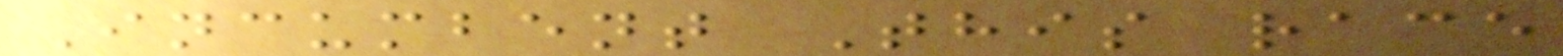Incumbent This race
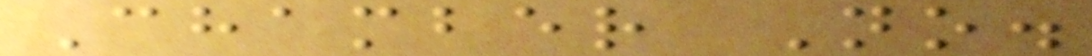Chamber No.
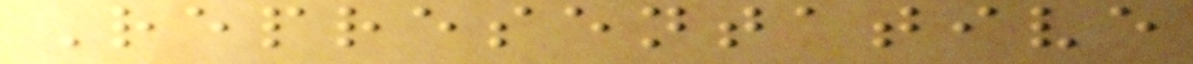Representative
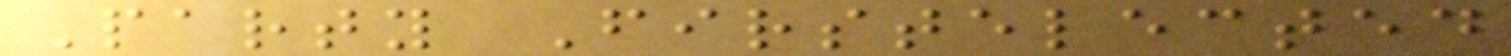Party Firstelected
